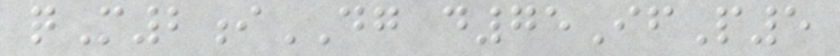qM2iDG d75IfP5
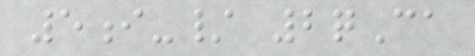5i-/ 2qCa
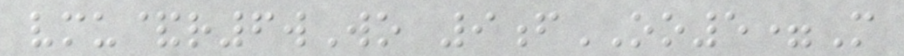vmu&r6wWo 9fOO5=M
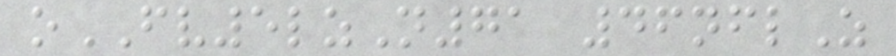oFV5lzN71 46nflZ
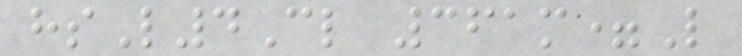hsL4Cl 361m=L
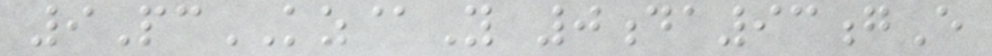9PcKZ@Y 0da93gE
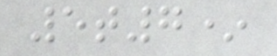5t7*
